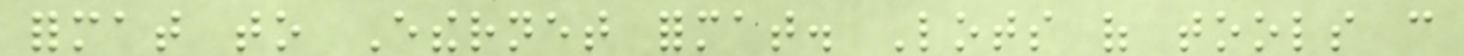format to Ethernet format. Lots of tools can
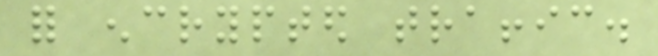for encrypted traffic.
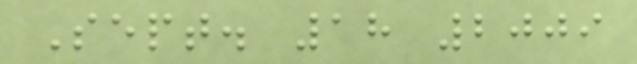Sept. 18 2009
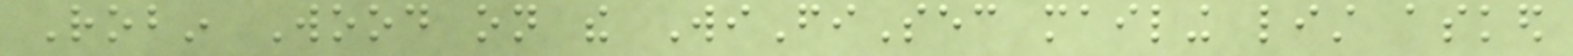Robin Wood on the WiFiSec mailing list asked
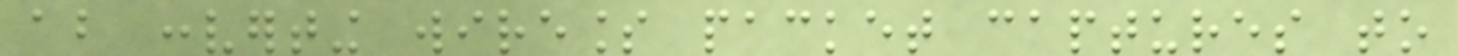about converting wireless packet captures to
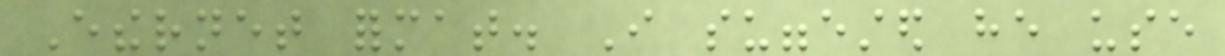Ethernet format. I suggested he use
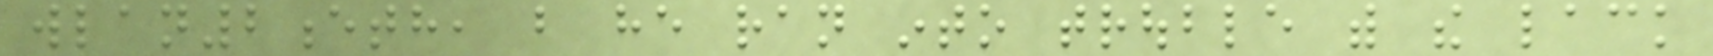wlan2eth, but he ran into trouble with the lack
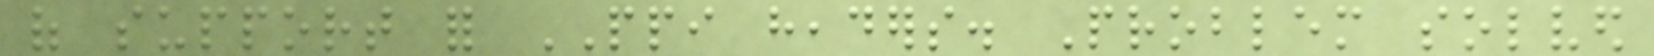of support for PPI headers. Problem solved
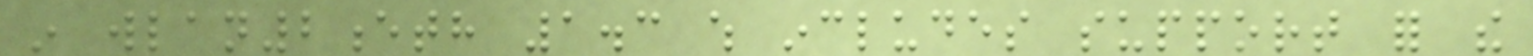in wlan2eth 1.3 which includes support for the
